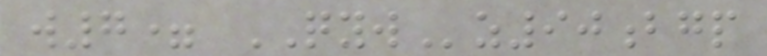w7= QYWz90bgp
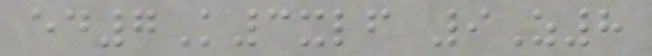ed7K3xlf 9Z8
